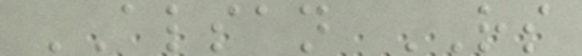ALSAN RS
